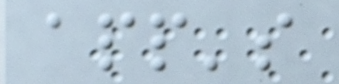app's
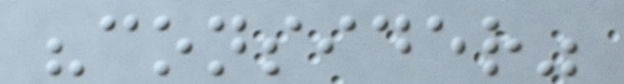"consider"
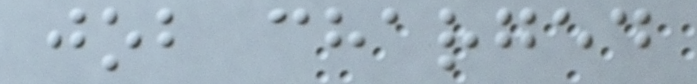job charged
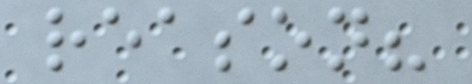reason?
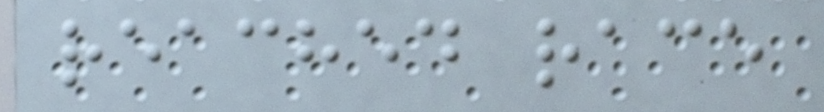reached race
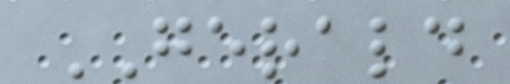GERALD
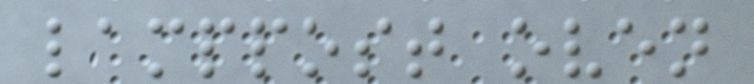lamppost oven
